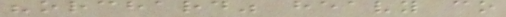"orchard" heavy co
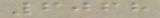6068
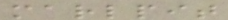marlpit
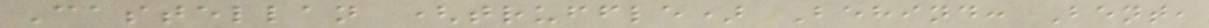Castellan (truffle) Behind: Bent,
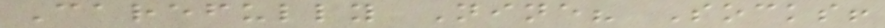Carefully Nine? Socks!
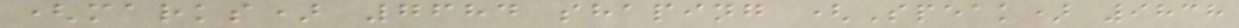(marks) 7684 shaping (Speak) 9838
